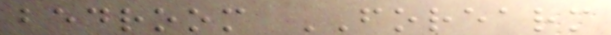bedroom FOREARM
